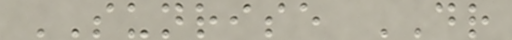SUNRISE DR
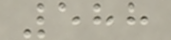588
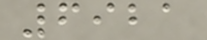6921
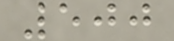500
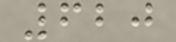620
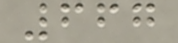667
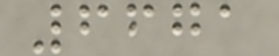6671
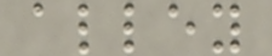alley
